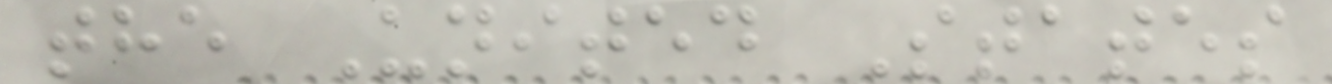the United States
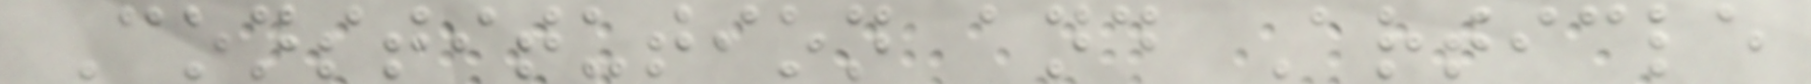Constitution and Article
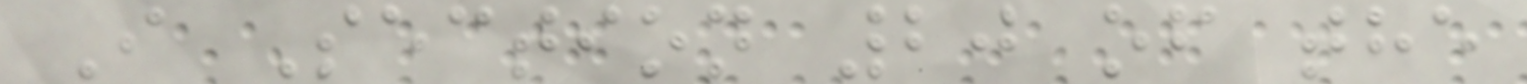I Section 20 of the
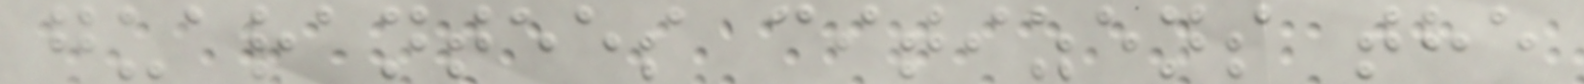guarantees citizens the
